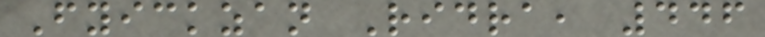Fyickzan Ridra, 446
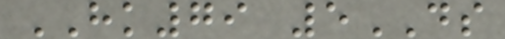HK79 5DS
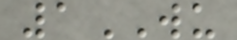1WU
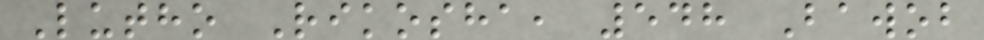Lutho Rikosha, 548 Bawob
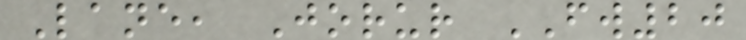Lane, Jorur FW20
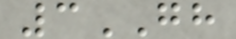3GH
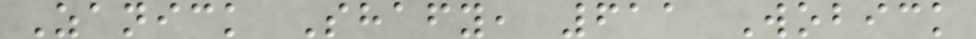Zanick Shafy, 611 Wobick
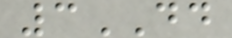3DD
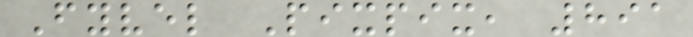Fyvel Pixpix, 891
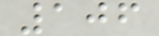106
